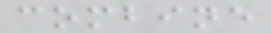combine
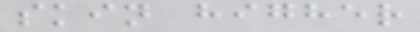skin higher
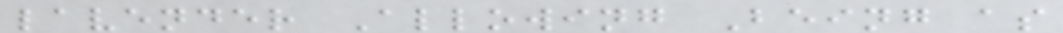lavender Allowing Being as
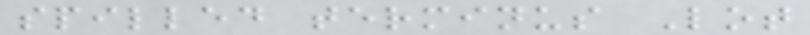spilled terminus Lot
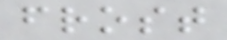frost
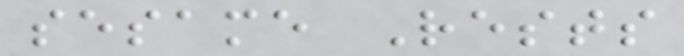sesame Rests
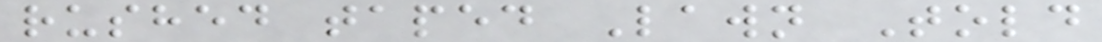rushed taped Lawn Told
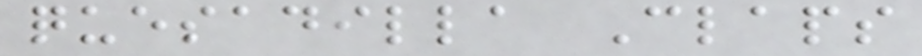quesadilla Claps
